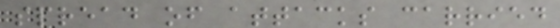spread of attacks carried
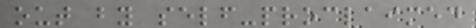out by self-proclaimed
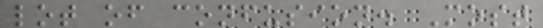lot of confusion. Most
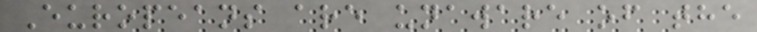Europeans are unaware of the
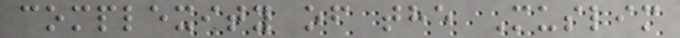complexity of the Muslim
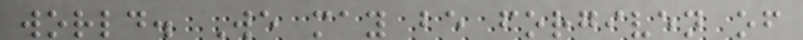world. We may be forgiven of
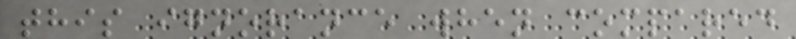this ignorance when compared
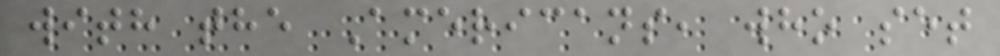with the Americans, who set
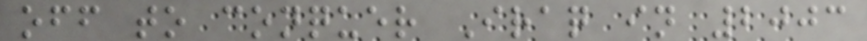off to conquer Iraq in 2003
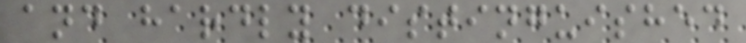and hardly distinguished
